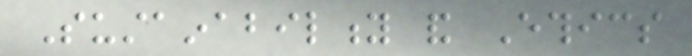Sustainability and Ethics
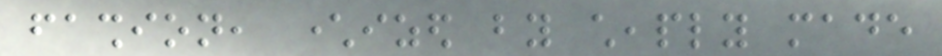fashion, characterized by cheaply made
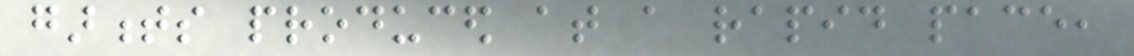garments produced at a rapid pace,
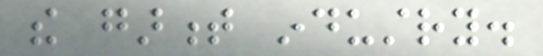the garment industry.
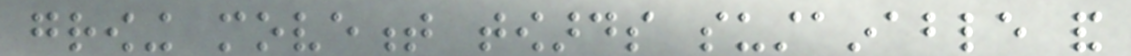growing movement towards sustainable and
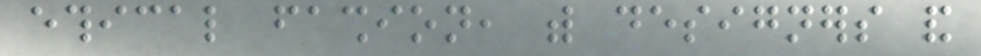ethical fashion, with designers and
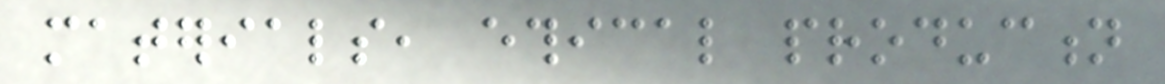materials, ethical production
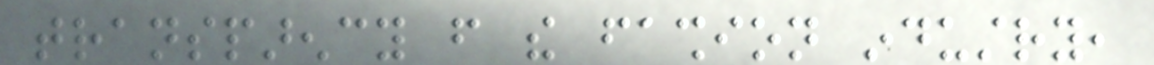transparency from the fashion industry,
